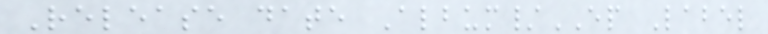Release date Album/EP Label
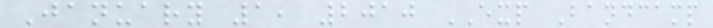January 1, 2010 EXP Bandcamp
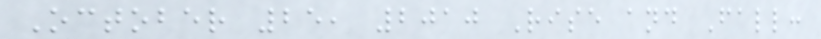October 25, 2010 Rise and Fall:
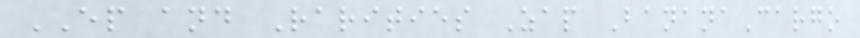EP and Rarities Zap BananaCargo
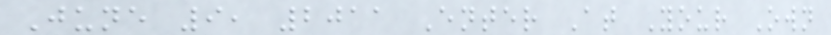June 9, 2011 Enter At Your Own
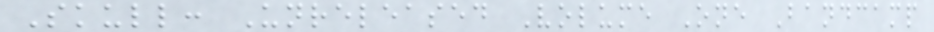Skull: Unreleased Volume One Bandcamp
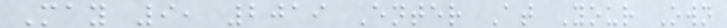May 9, 2019 Enter At Your Own
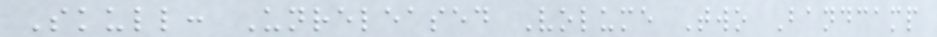Skull: Unreleased Volume Two Bandcamp
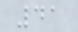41
